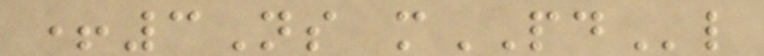+3Ns mPDl
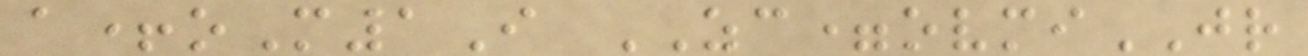a+oM1I ZC=ovmiJR
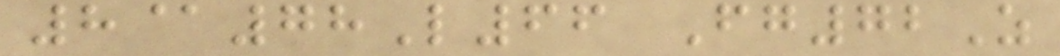8@78L66 Fg72Z
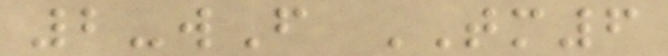2-wF TM6
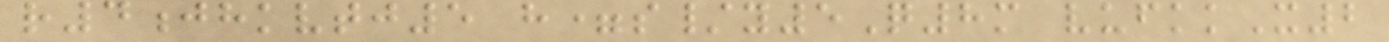r4jhkvtj5 h=s/y5Q8m vufkkX2
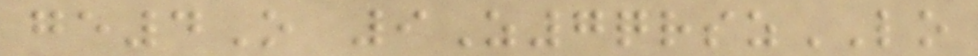ge4O 9Z7qrszLO
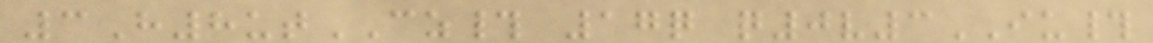3H8utCZ# 17q q0v3IU#
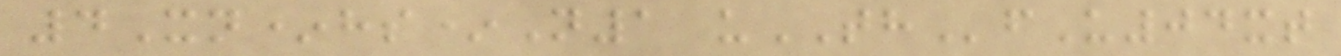4Xn*hs*N1 uTHfU04xt
